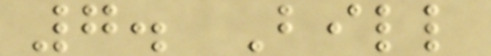7. Bill
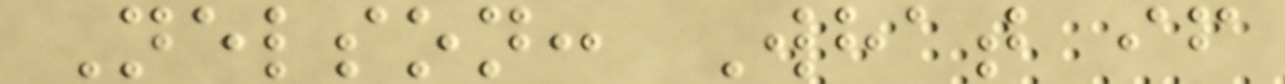Nelson: What if
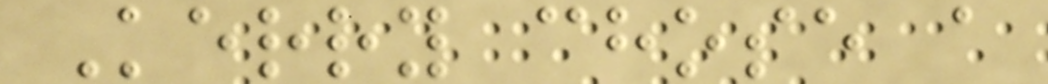Kerry chose a
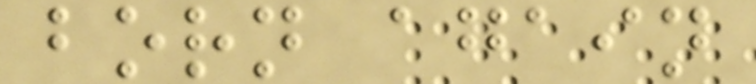born again
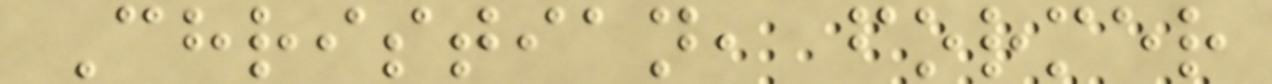Christian, former
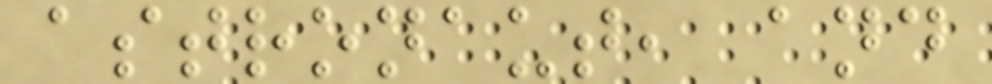astronaut, and
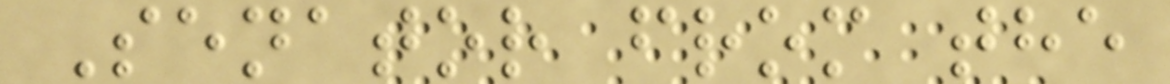Senator from the
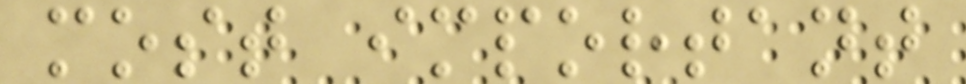most important
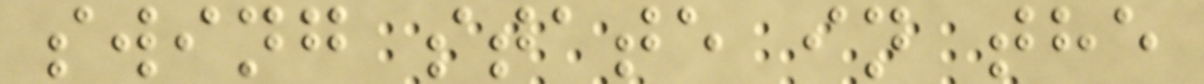swing state in the
